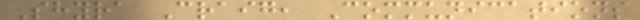Shyra Craig, Communications
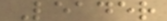Leader
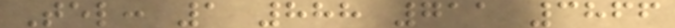Tel: 1 888 711 3866
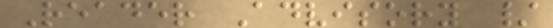Reader Advisory /
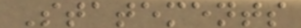Statements
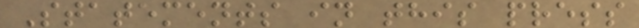Statements in this press
